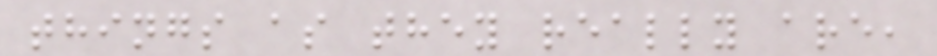things as they really are,
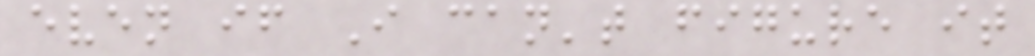even if I can't figure it
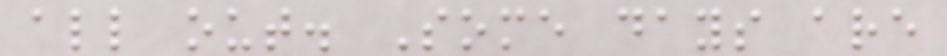all out. Some days are
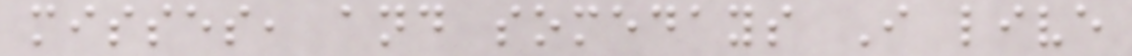misses, and somedays I live
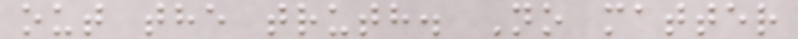out the truth. No matter
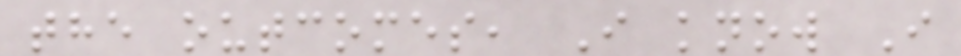the outcomes, I know I
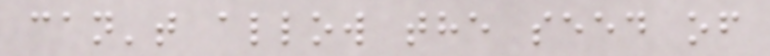can't allow the seed of
